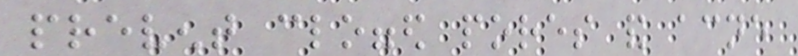prevent clogged pores and acne
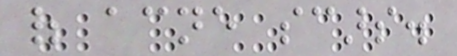of acne scars.
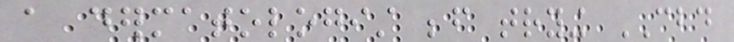a dermatologist before trying CBD
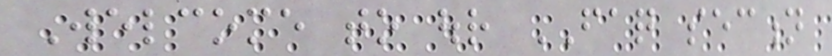Welcome to our FAQ section
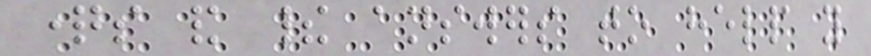questions and their answers to help you
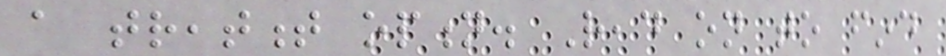a treatment option. Read on to find
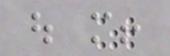out more!
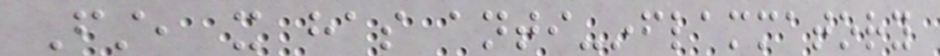First, it has anti-inflammatory
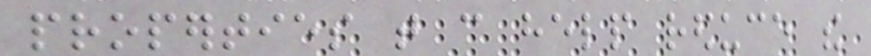properties that can help reduce the
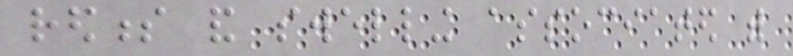redness and swelling associated with
